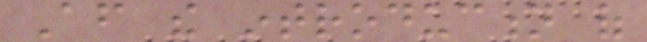After the introduction of
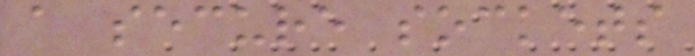a secure sockets
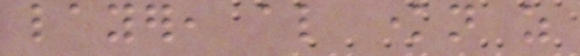layer, also known as
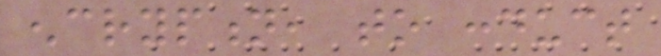encryption, to conduct
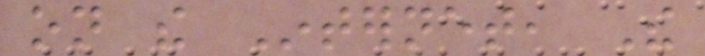on the Internet, The
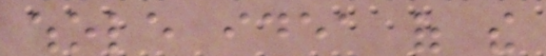whole idea of the
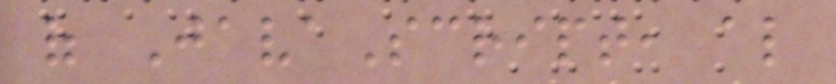of JavaScript, also
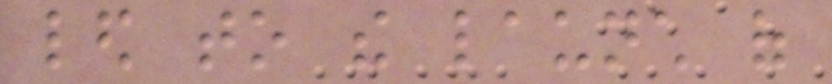led to the launch of
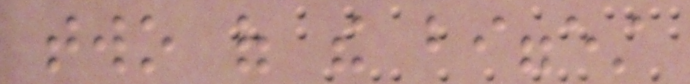two of the biggest
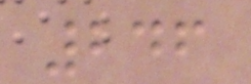246
